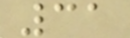31
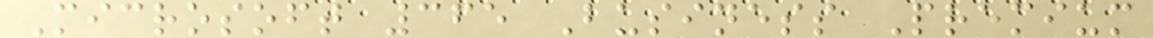Microsoft 365 Business Premium
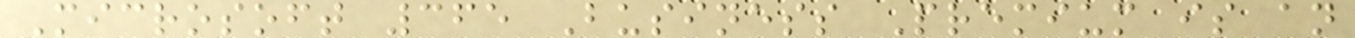Microsoft 365 Business Premium is an
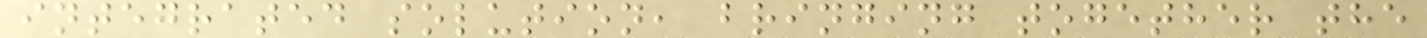integrated solution, bringing together the
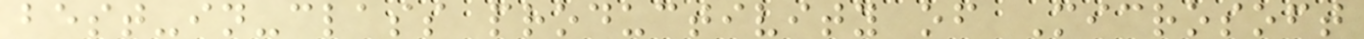best-in-class productivity of Microsoft
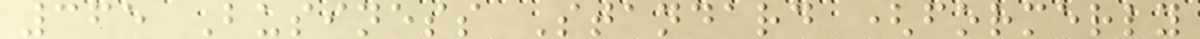365 Business Standard (formerly
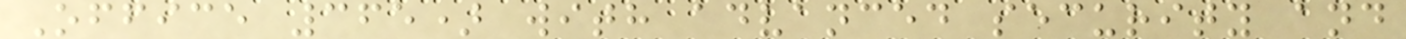Office 365) with advanced security and
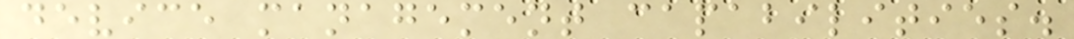device management capabilities.
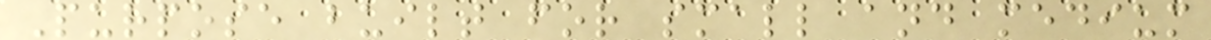Purpose built for small and medium
